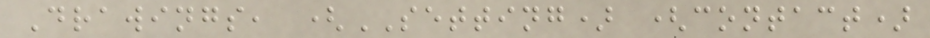Drawings, (SETTING) (contact)
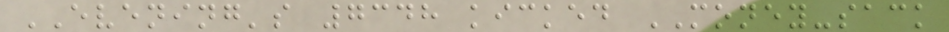EVENING's 7348 kicked MONEY-sack
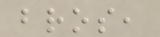bros,
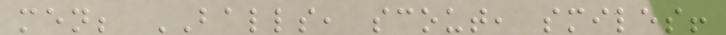men; BALLS, scout, smiles!
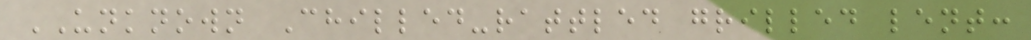UNKNOWN Chilled-rattled grilled lent:
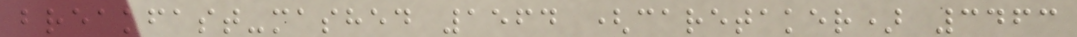breakfast-mashed 1564 (caretaker) 3463
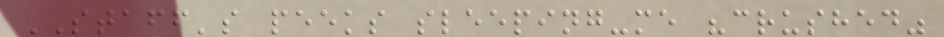STAFF's peeks sleeping-me "crushed"
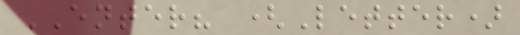ENTER? (Letter)
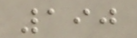190
